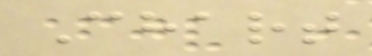Chart
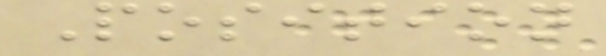Position
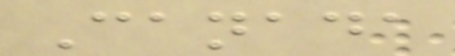Canada
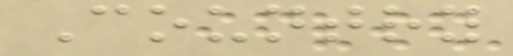Country
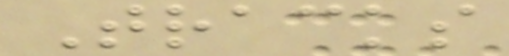Tracks
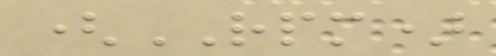(RPM)
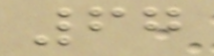67
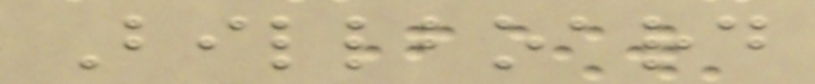Billboard
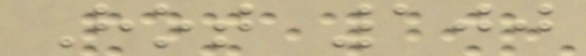Hot 100
